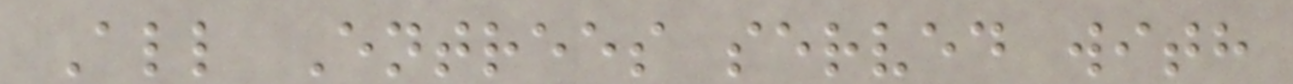All Entrees served with
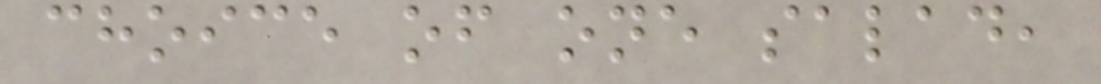choice of one salad,
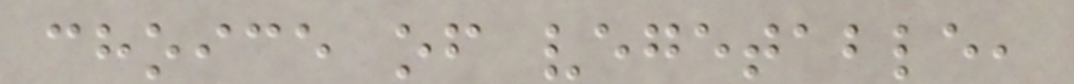choice of vegetable,
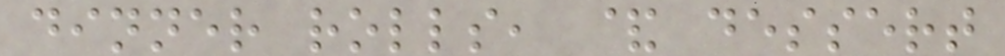dinner rolls, & dessert
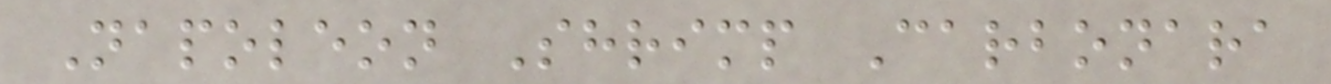Napoleon Shrimp Carbonara
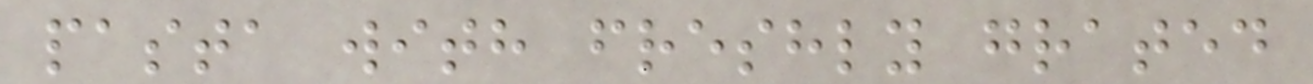pasta with freshly grated
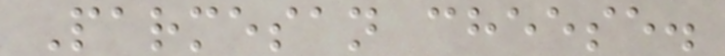Parmesan cheese.
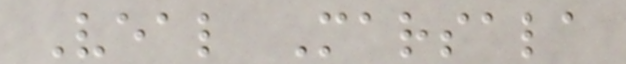Veal Marsala
